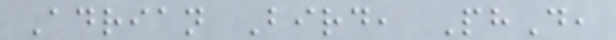Adrian Bird, PhD,
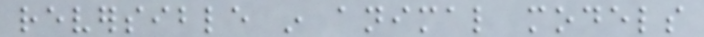reversible in animal models
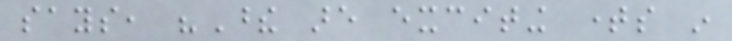says, "These are exciting times in
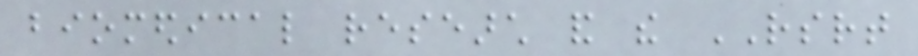biomedical research and the RSRT
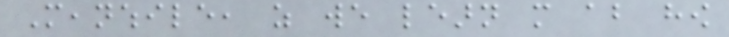Meanwhile, as we learn more about how
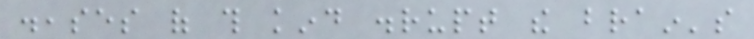diseases of this kind disrupt the brain's
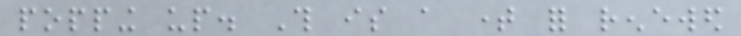popping up. This is a time for renewed
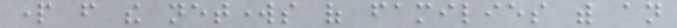part from the networks of families with an
